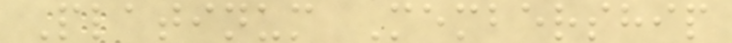Platinum Membership
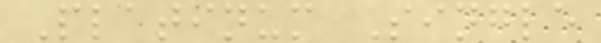Platinum Single
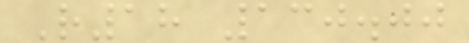R18 130.00
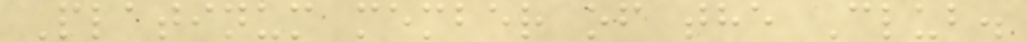Platinum member of the Club.
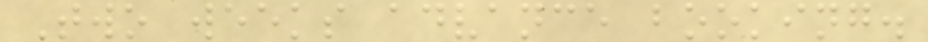Two weeks advance booking.
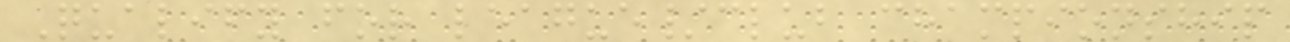Qualify for league/club championship
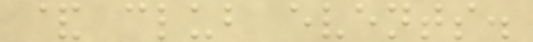& club events.
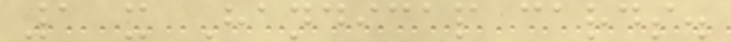1 x Handicap cards.
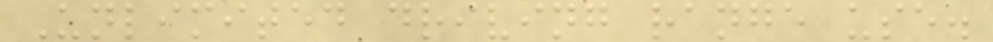Unlimited driving range use.
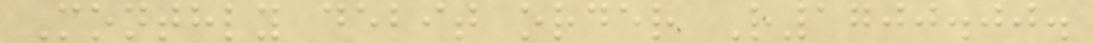Monthly debit order R1700.00.
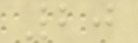20
